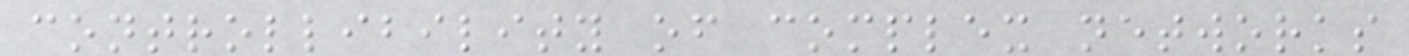controllibility of complex networks
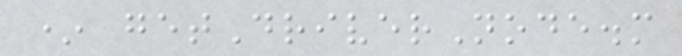* getDriverNode.m
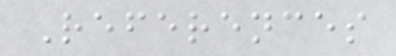References
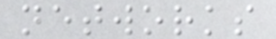networks
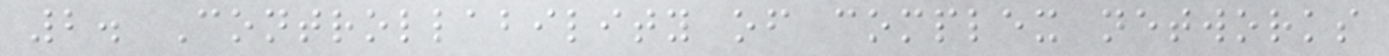2. Controllability of complex networks
